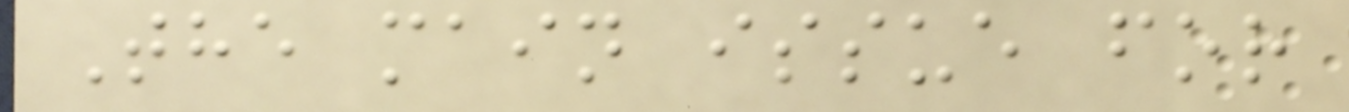The main issue for
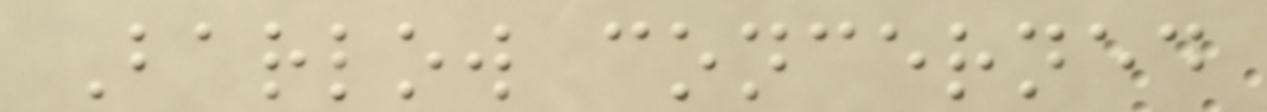Barlow concerned
